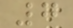7
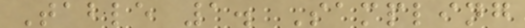Table 1. Sampling
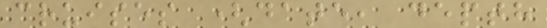cruises (date, depth
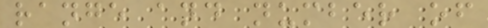range and number of
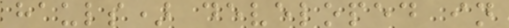hauls) developed in
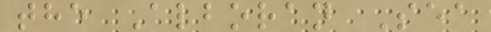the Alboran Sea
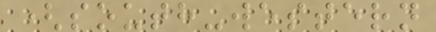(south-western
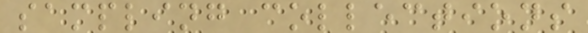sampling collections
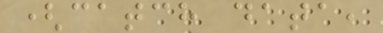(catch data,
